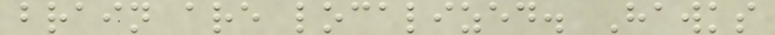brain are localized. Hawks
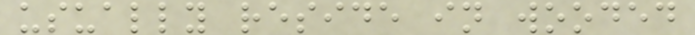usually reside in wooded
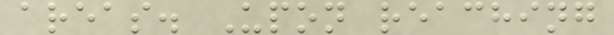areas. Upon reaching
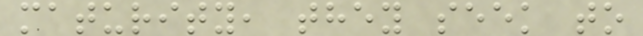maturity, they seek to
